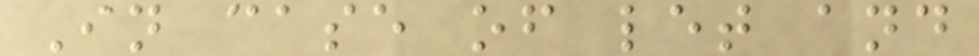In case of let and
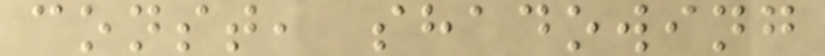const, shadowing
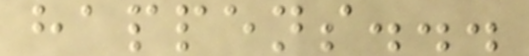happens...
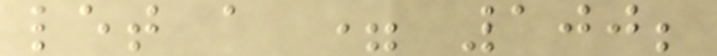let a = 100;
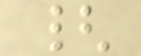{
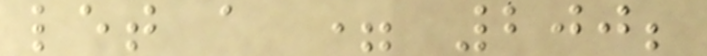let a = 200;
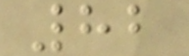82
